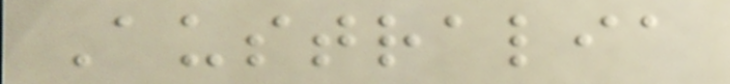Australia
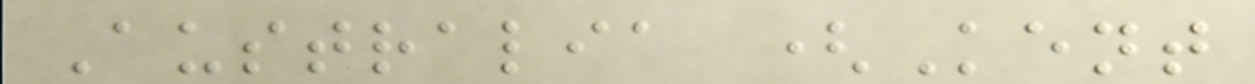Australia (Kent
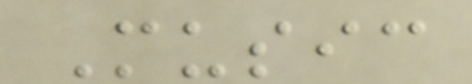Music
